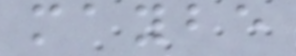maybe
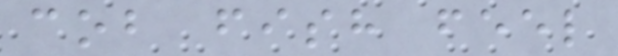cob fish feel
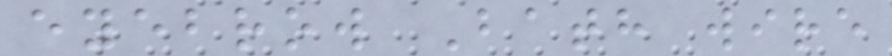eyebrow Bath wire
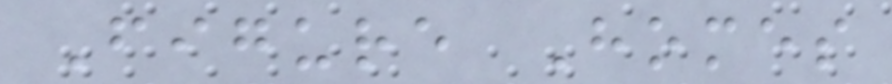Figure Homes
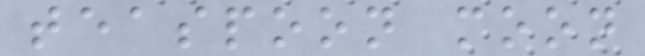teaspoon moon
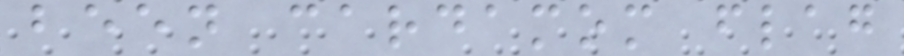been cardamom flag
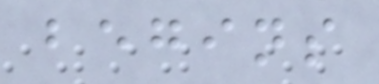begins
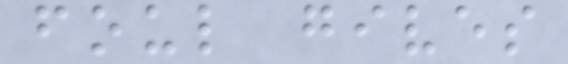foul gives
